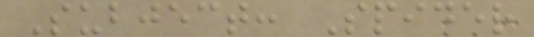Subject: Spider
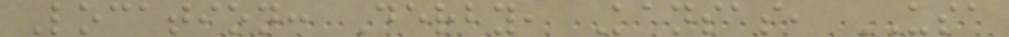Location: Derby, Kansas, USA
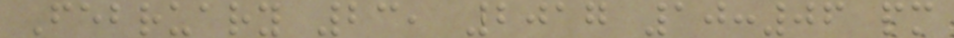February 23, 2017 10:06 pm
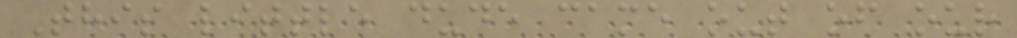This little dude came out of our
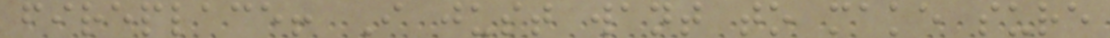fireplace! I just want to make sure
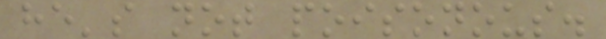he's not poisonous.
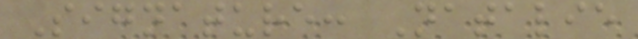Signature: Natalie
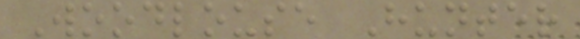Woodlouse Hunter
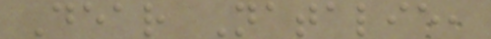Dear Natalie,
